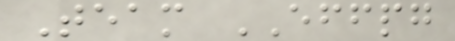Team EFFPG
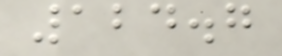124.7
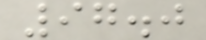97.0
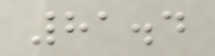81.4
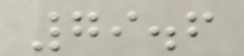79.6
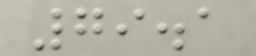79.1
